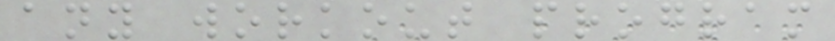any workout program
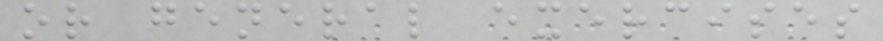or general exercises
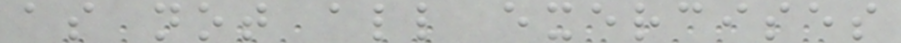as not all exercises
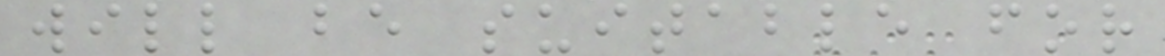will be suitable for
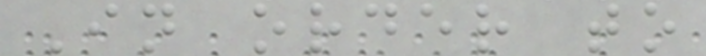In order to
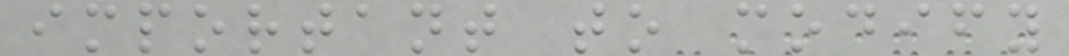important to modify
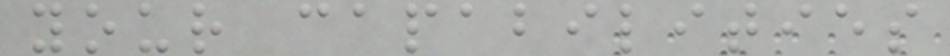your capabilities
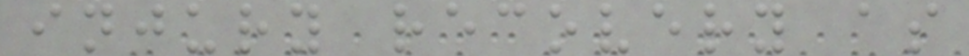injury recovery as
